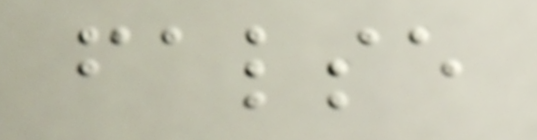false
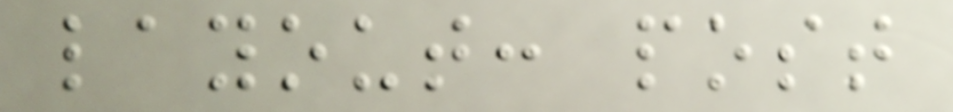layout: post
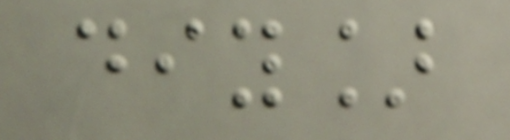diy]
